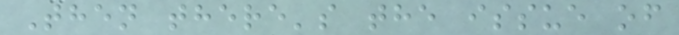Then there's the issue of
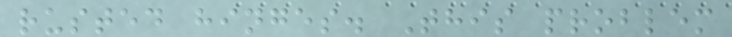rusted hinges. This problem
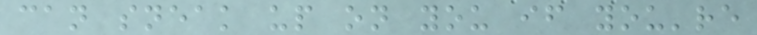can sneak up on you if you're
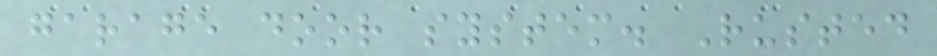garage door system. Rusted
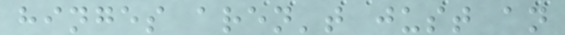hinges aren't just an
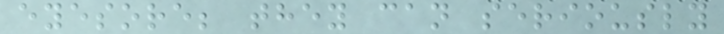eyesore; they can seriously
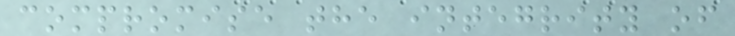compromise the integrity of
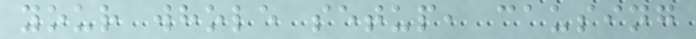your whole setup, causing
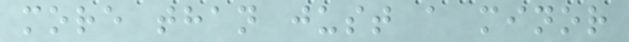more than just a minor
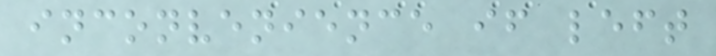inconvenience if left
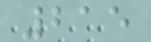215
